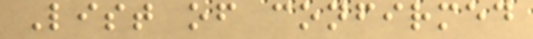List of confirmed
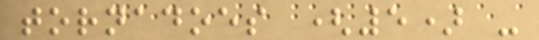tornadoes (5) -
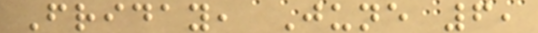Friday, June 6,
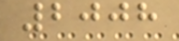2008
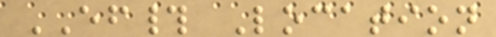EF# Location
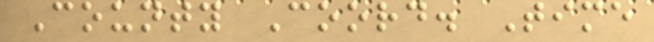County Coord. Time
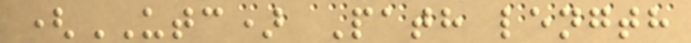(UTC) Path length
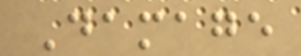Damage
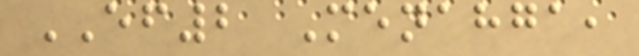EF2 Menahga,
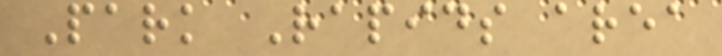Park Rapids area
